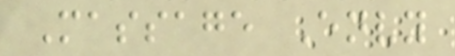Massage Envy
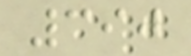390
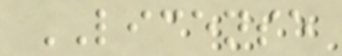LICENSE
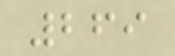269
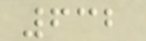632
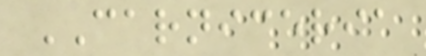CARNICERIA
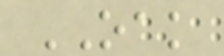OAK
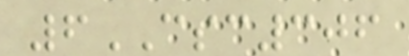6CSC306
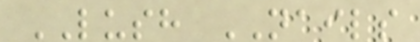LUSH NAILS
